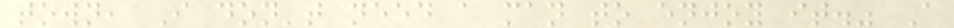town, I don't need a man to enjoy it." A
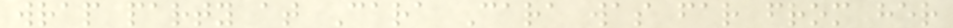wrap party at Cara Cara was far from her
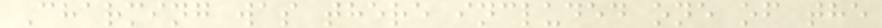Charming was there included one of the
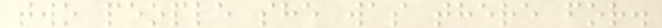two people she was there for.
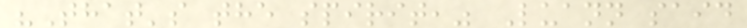"That's the spirit," Luann said
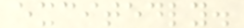excitedly.
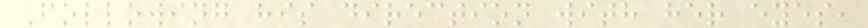Following his direction with her eyes,
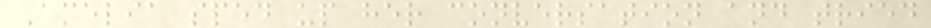Amelia sped up her conversation and tried
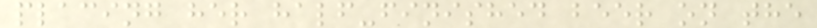placing her half-finished beer on the
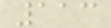113
